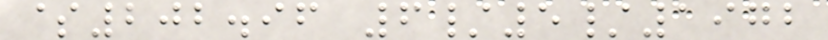$202.96 6/5/1972
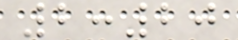2:20
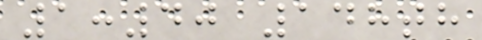1:40 148th
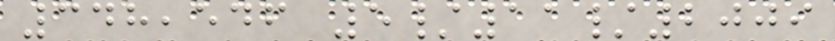348,546 5/11/2009
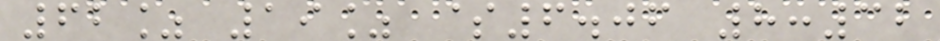62% 19% $6.06 8:32
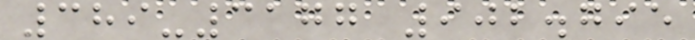389-3177 902.795
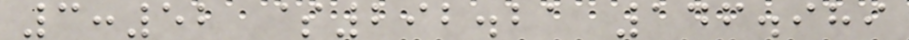3:52 $292.21 146.989
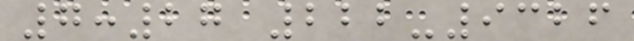7:27 222-9326
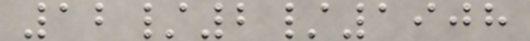12/2/1908
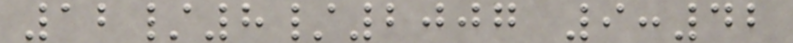12/8/2007 9:42
